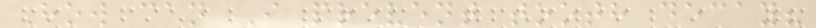How can I prevent tooth decay?
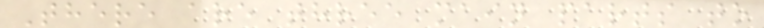There are three main parts to
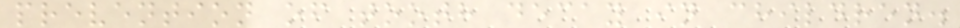prevention of tooth decay in children.
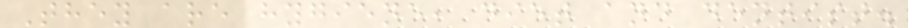They are hygiene, diet and dentist.
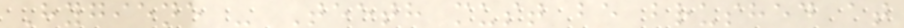Hygiene - Teeth must be brushed at
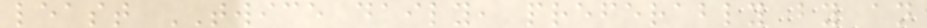least TWICE daily, preferably by an
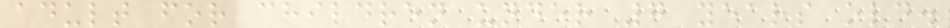adult for children under 7 years old.
